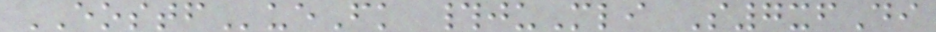EOSTFueFk #juMli S7xfDi
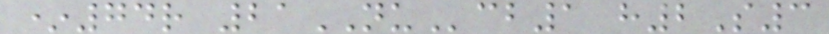*74r 21NUcb1 h2S3
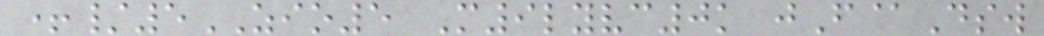+/5ZIO5 M9lyvc0k jF@Dsw
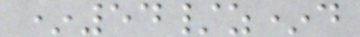*54/z*d
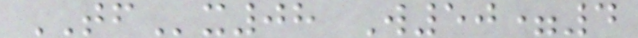TFx08 W50=4
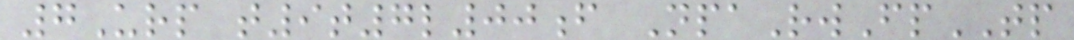7Urp t9t7l00f NpaRwFpTP
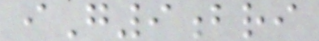iG9bri
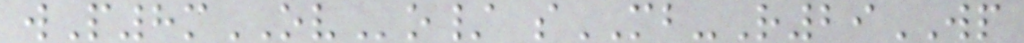wP8mOVo/ sMB-R29WP
